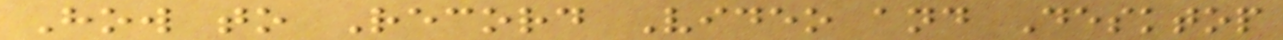How to Record Video and Desktop
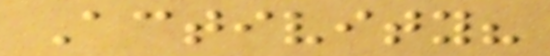Activity?
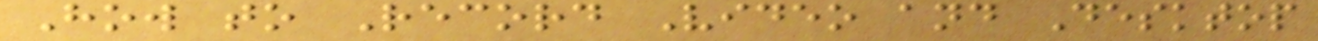How to Record Video and Desktop
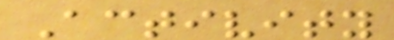Activity
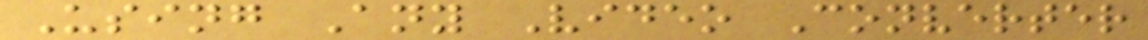Using Any Video Converter
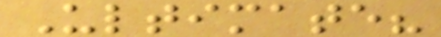Ultimate?
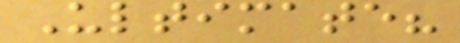Ultimate?
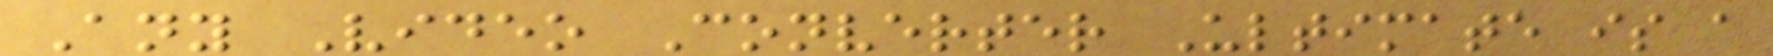Any Video Converter Ultimate is a
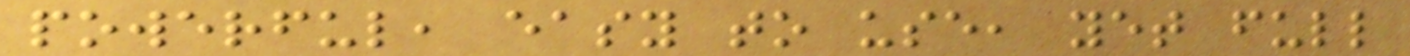powerful, easy to use, yet full
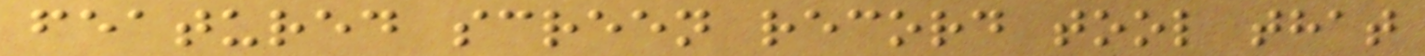featured screen record tool that
